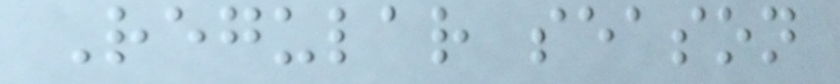Regular season
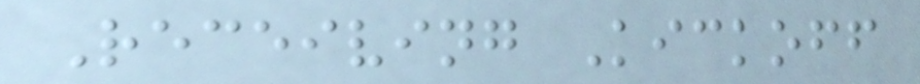Receiving Kickoff
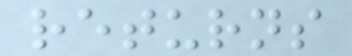returns
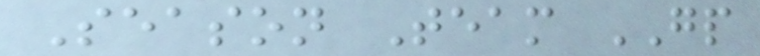Season Team GP
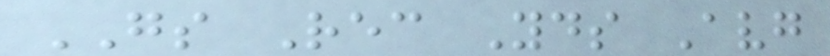GS Rec Yds Avg
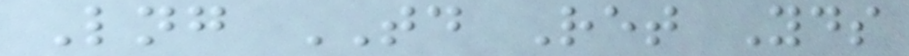Lng TD Ret Yds
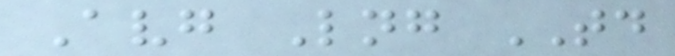Avg Lng TD
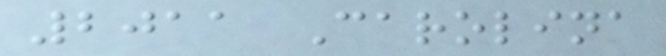2011 Carolina
